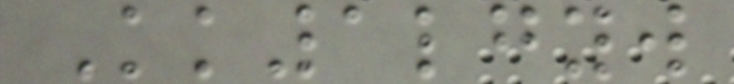Kk1lgyw
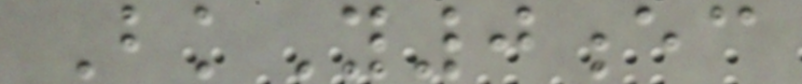BkY0ec
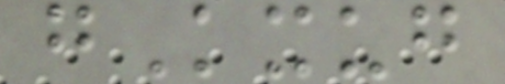gKxug
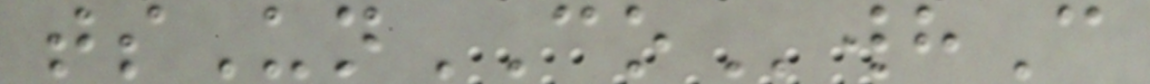tsUnCOwhC
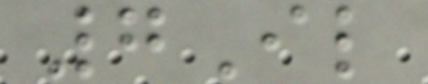7Il
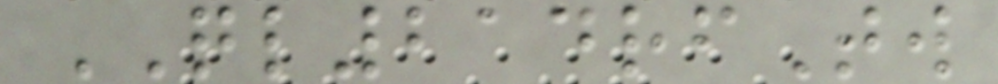QL214rfTw
